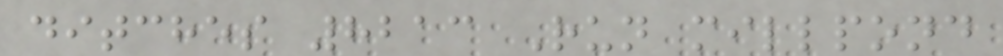ditches 8213 Run millpond
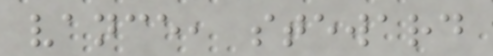vance, steward
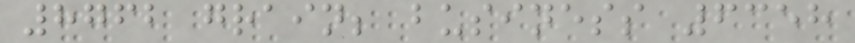8762 grain; business 6358
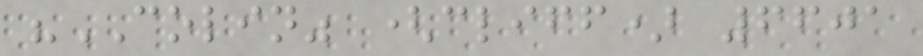"COLIN" (cliff) 6601
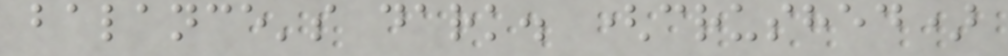balance's dark. (crushed)
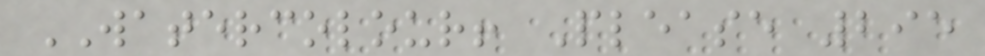WATERCOLOUR! Please 295
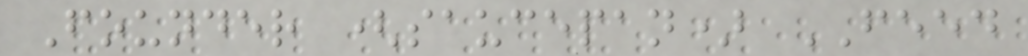Founder (saucepan) FEED
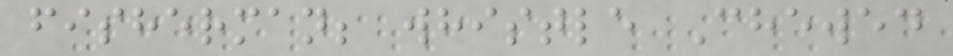fisherman; whistle Chewed
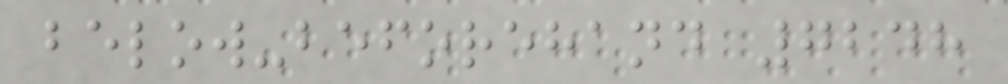below-beforehand 7248
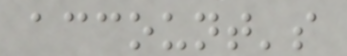account's
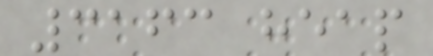3163 heap
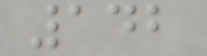142
